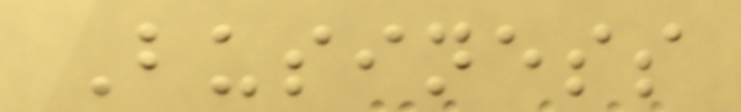Business
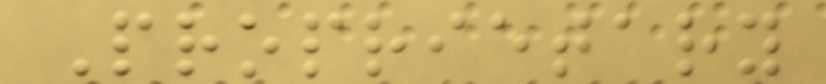Proprietary
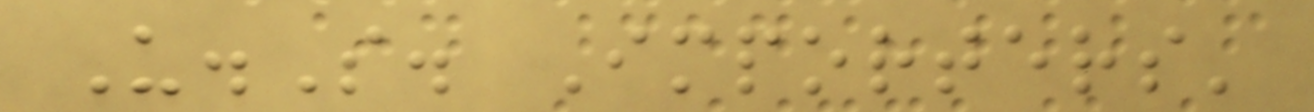U.S. Importers'
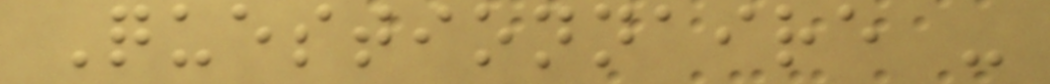Questionnaire -
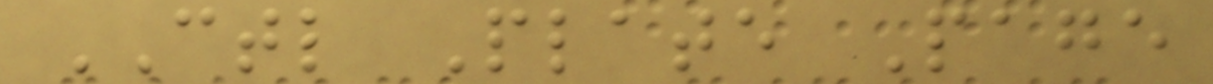CTL Plate Page
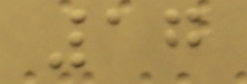17
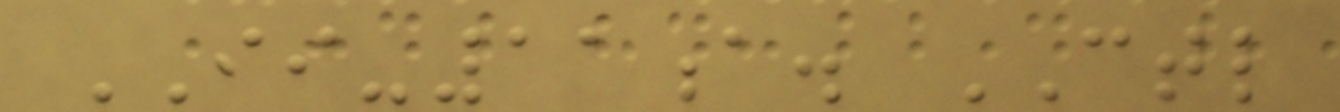II-11a. CTL
